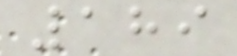189
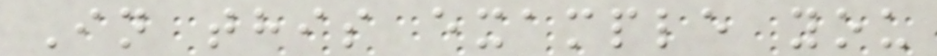In this example you
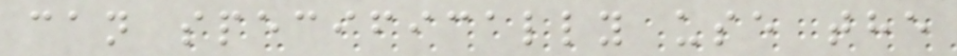can specifically use the
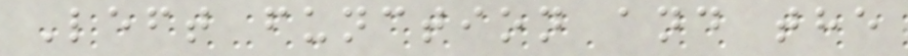Left function and the
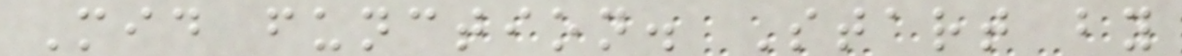Mid function. Start by
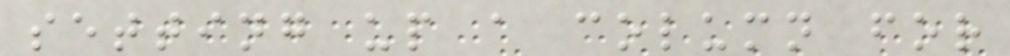setting up a column for
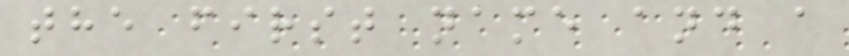the first name and a
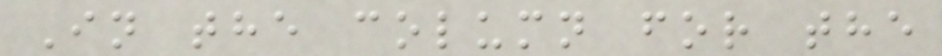In the column for the
